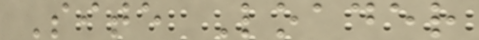Site Loader
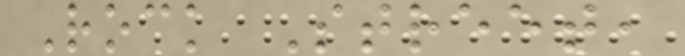Rock Street,
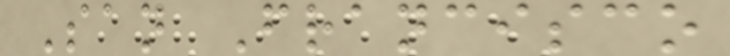San Francisco
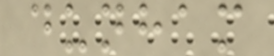dunham
